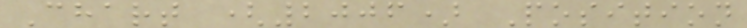Chart (2006) Position
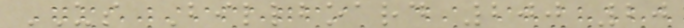US Billboard 200 20
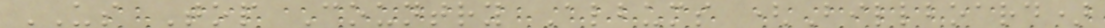US Top Country Albums (Billboard)
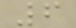6
